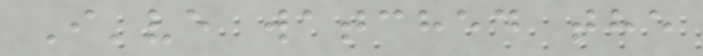I've watched the
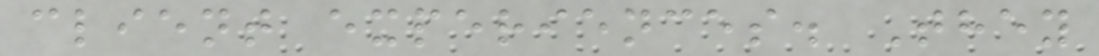client experiences. They
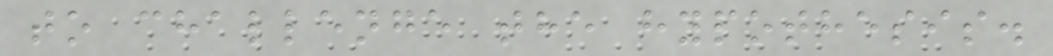to challenge the hypothesis.
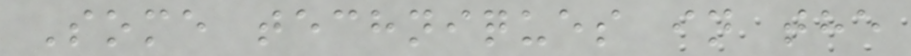Some techniques in the
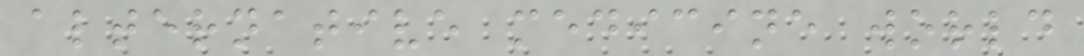alternative medicine world
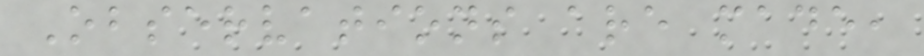Observations are made,
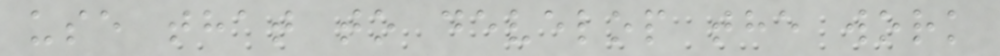use that to develop the work
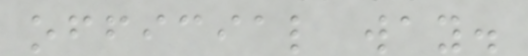official way.
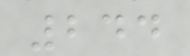244
